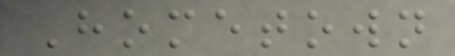Hometown
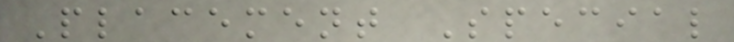Placement Special
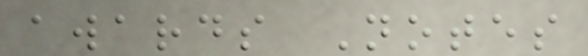awards Notes
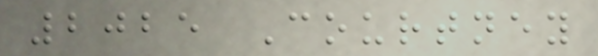2025 Courtney
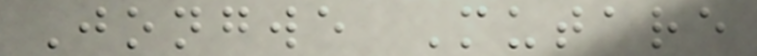Jongwe Mutare
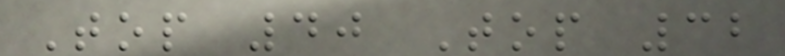Top 40 Top 32
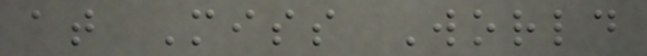at Miss World
